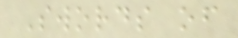Swords of
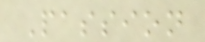Passion
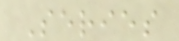Series
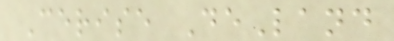Cerise DeLand
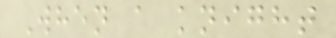When a knight
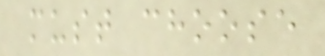must choose
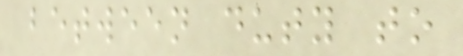between duty to
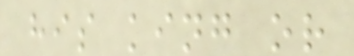his king or
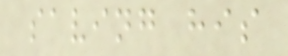saving his
